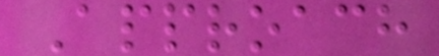Approach
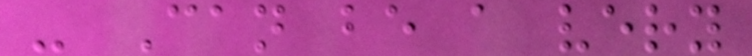- Can be a very
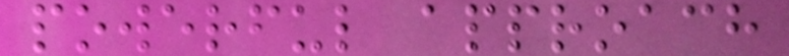powerful approach
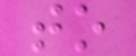to
